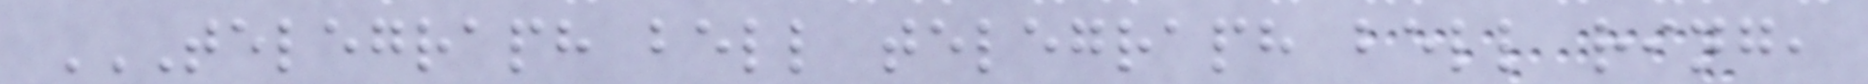TELEGRAPH BELL TELEGRAPH BELL RING,
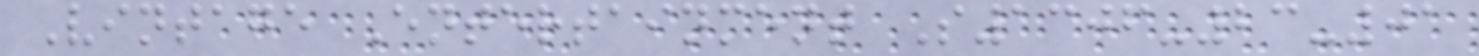Vintage Entertainment S1306-23-01
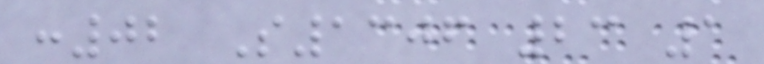:02 S1306 23 1
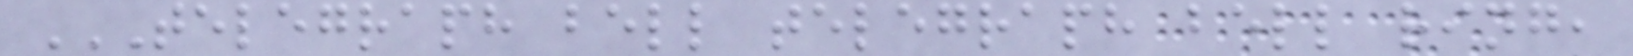TELEGRAPH BELL TELEGRAPH BELL RING,
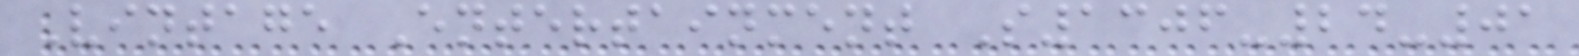Vintage Entertainment S1306-24-01
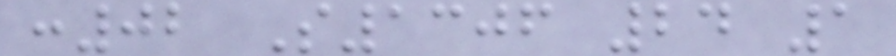:02 S1306 24 1
